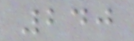240
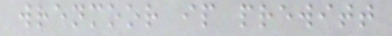wrenmoor ip prewitt
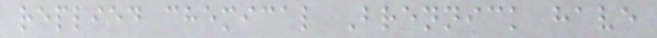replied chemical Brennick have
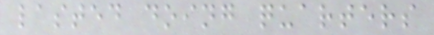lasted doing quarters
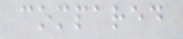compared
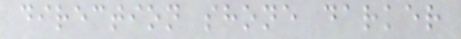direction shone darker
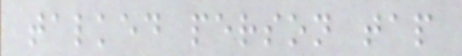talked person tap
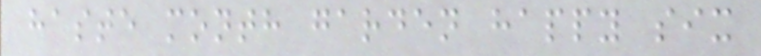haste month garden happy six
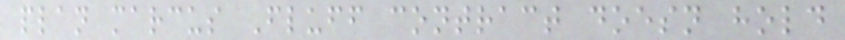plan marcus Fluff contract doesn hold
